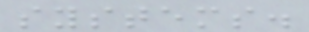systems.
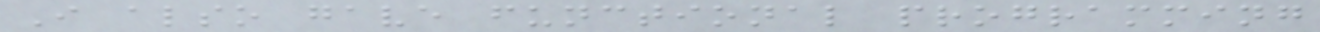I also gave functional programming
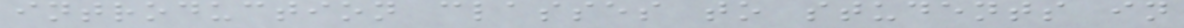introduction classes to students in
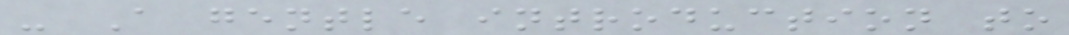- A gentle introduction to
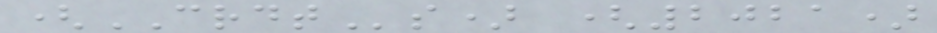(CRDTs) (2021)
